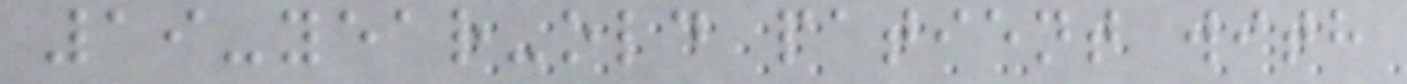19-year-old patient with
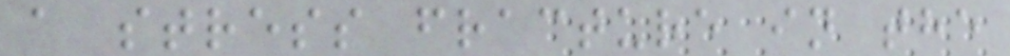a stress fracture in the
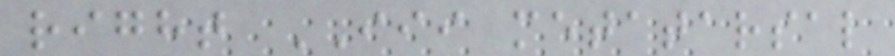right III metatarsal
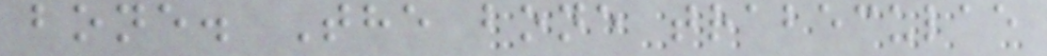bone. The bone trabeculae
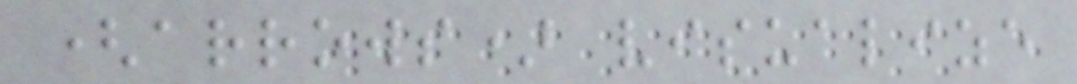(arrows) visualize
